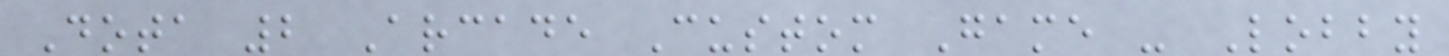Dota 2 Arcade Custom Game - Lobby
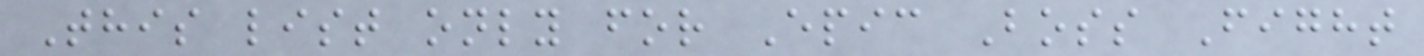This list only for Epic Boss Fight
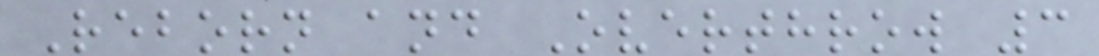Reborn and Overthrow 3
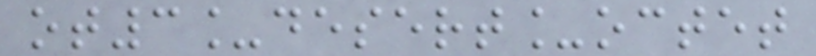ot3_desert_octet
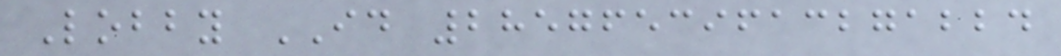Lobby ID 28576539613271224
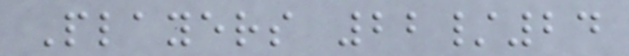Players 22/24
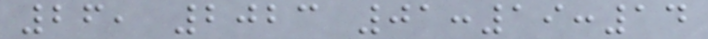26, 2023 01:19:14
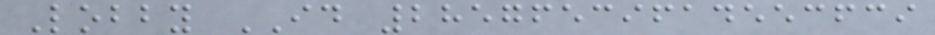Lobby ID 28576539614553639
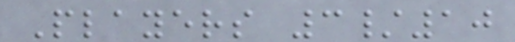Players 3/10
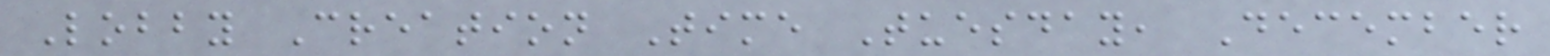Lobby Creation Time Tuesday, December
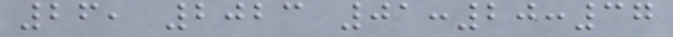26, 2023 01:20:37
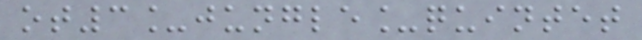ot3_jungle_quintet
